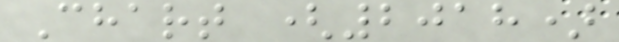Chart (2018)
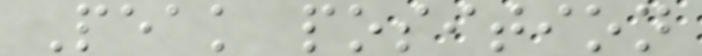Peak position
